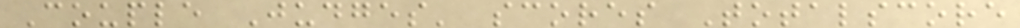Couple Judges' scores Totalscore
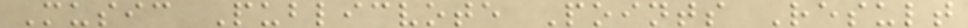Music Publicvote Points Result
